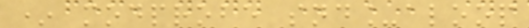* modprobe snd_aloop
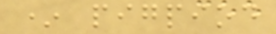* pigpiod
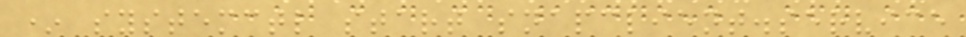* systemctl start snapclient.service
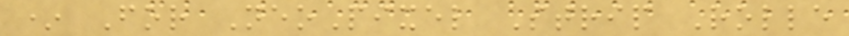* For NeoPixel Strip Rolle
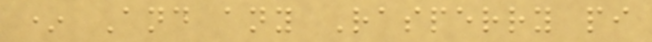* And any Rasperry pi
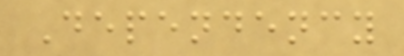Dependency
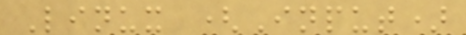Linux (Input)
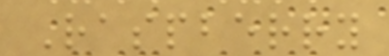Raspberry
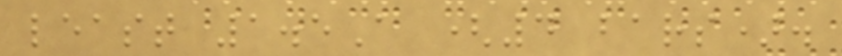least 1.5A (4 bars).
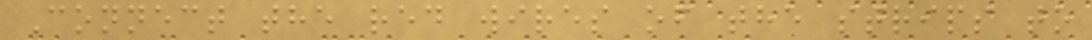Connect the red wires of the strips to
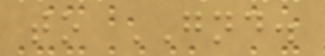to GND.
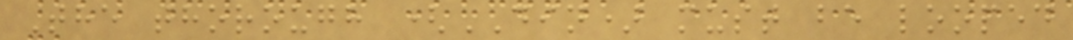The thorough (DIN) must be looped
